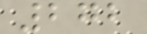272
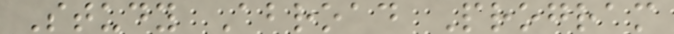Study Abroad Program
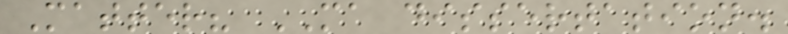Matter? MA dissertation.
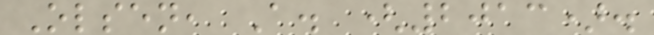Olsen, A. (2013).
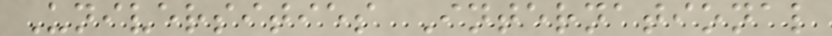Universities International
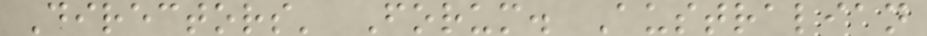Directors' Forum. Australian
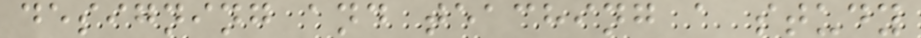designing and teaching a study
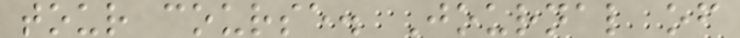tour course. Journal of
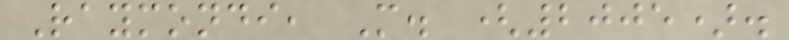Raymondi, M. (2005).
